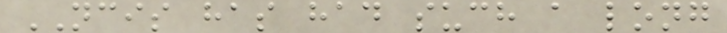NCIS has had such a long
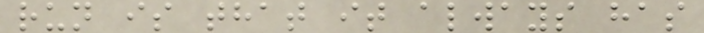run is that it always has
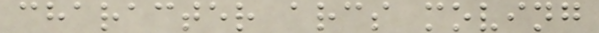character arcs moving
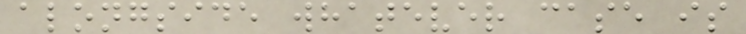alongside whatever case is
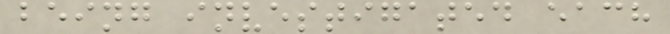being investigated each
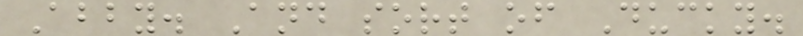Abby. And sort of Ducky.
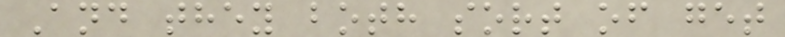And they both sort of get
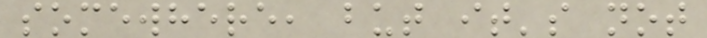somewhere, but it's not
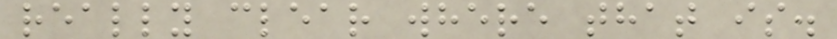really clear where that is.
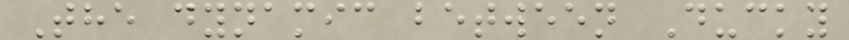The dynamic between Ducky
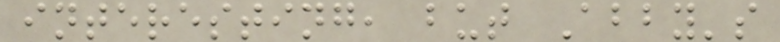interesting, but Abby's
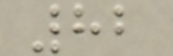82
